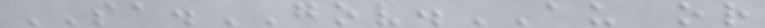SA.GOV.AU or
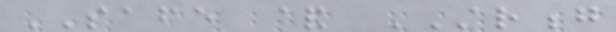SAFE & STRONG
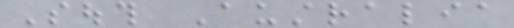South Australia
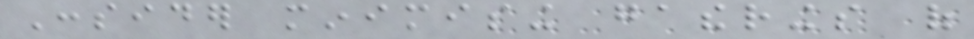Consider minimising gatherings of
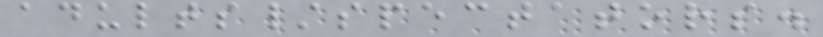adults/spectators.
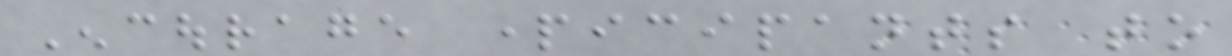Encourage participants to
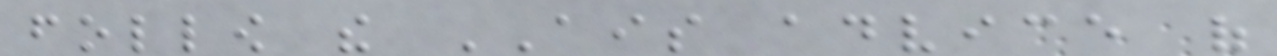follow the AIS advice of
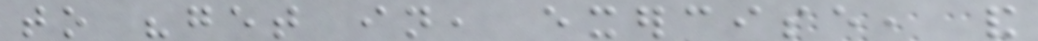to "get in, exercise, and
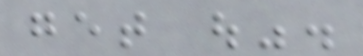get out".
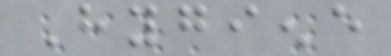Hygiene
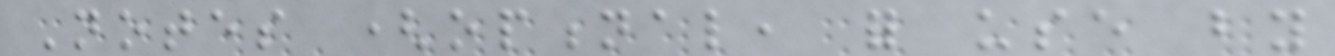Notes (optional, for use by
